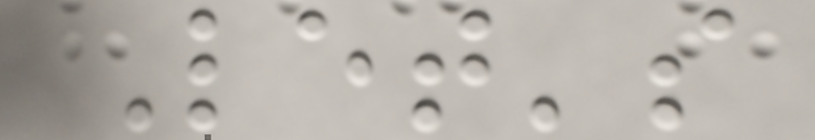Let's
